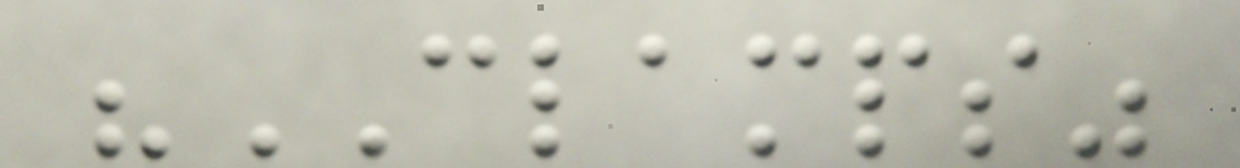"CLAMPS"
